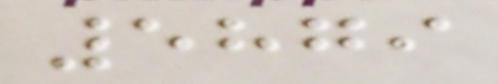5879
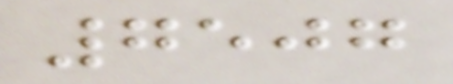7507
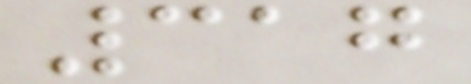317
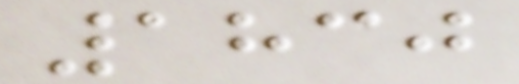1830
